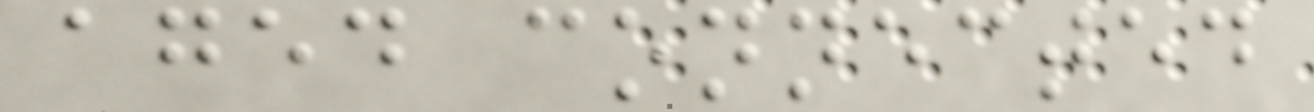aged connected
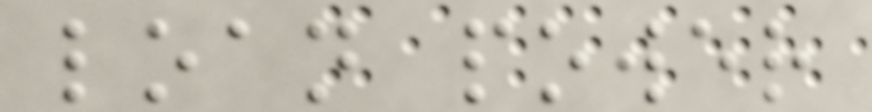loan power
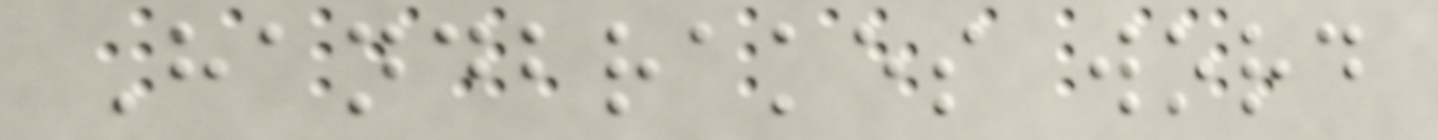Handbrakes word
